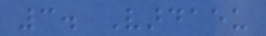3. Vardaeu
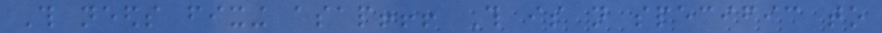This needs fixing asap!!! This is not specific to
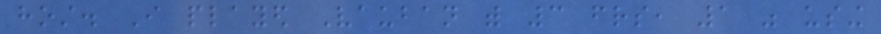host. I played Vauban with 3 friends, 1 was using
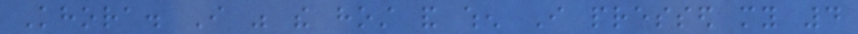Khora. I was the host and when I pressed my 4
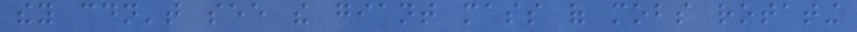they couldn't see the giant mass of mobs rotating
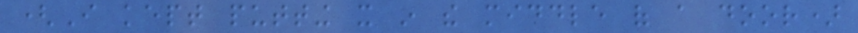(I kept putting it in the middle of a door)
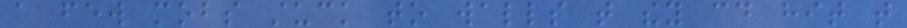a few mobs stuck to walls that they could hit that
